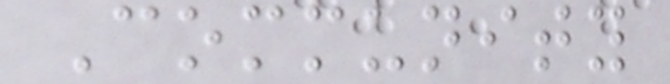Community
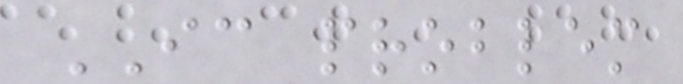IC problem
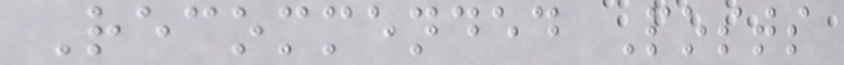Recommended Posts
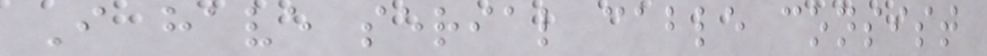I have serial cable consist
